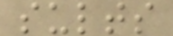sults
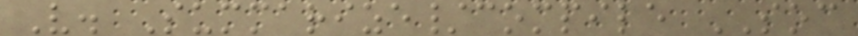V. Summarize/compile SOC
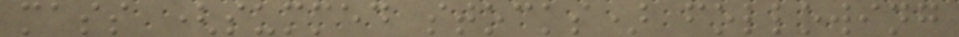mass (summed stocks) following
